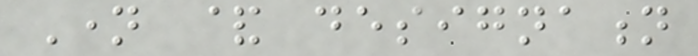Name & designation
